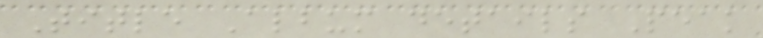Title Album details Peak
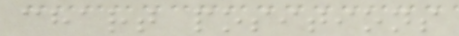chart positions
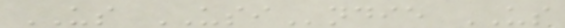US USIndie US
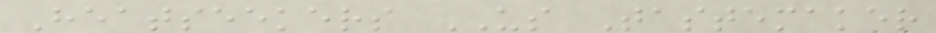Heatseekers US Tastemaker
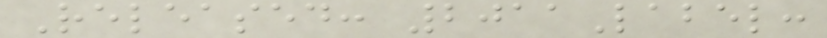Released: 2011Label:
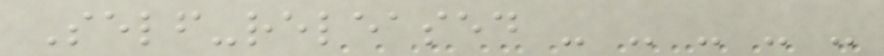Self-released - - - - -
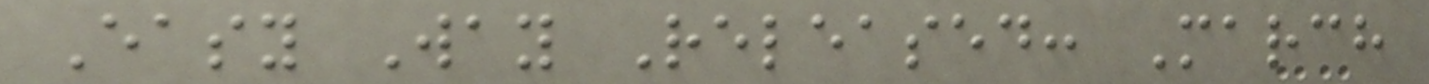Easy Way Released: March
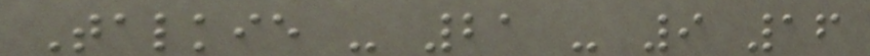Talkie - 21 - 9 16
